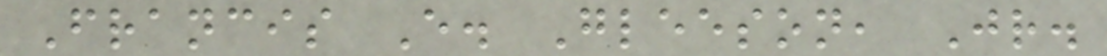Francis E. Gleeson, Jr.
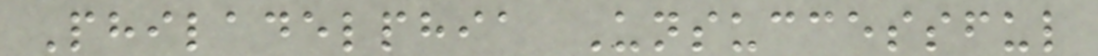Philadelphia Unsuccessful
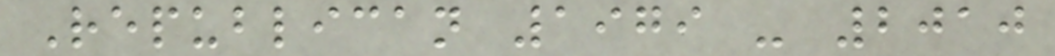Republican 1979 - 2010
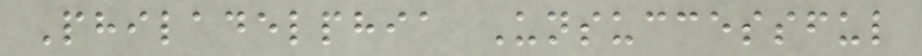Philadelphia Unsuccessful
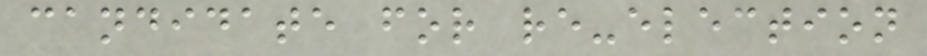candidate for re-election
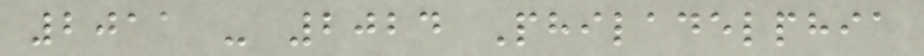2011 - 2024 Philadelphia
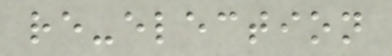re-election
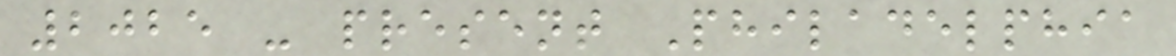2025 - present Philadelphia
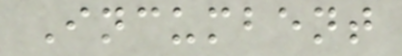Incumbent
